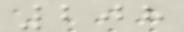208
